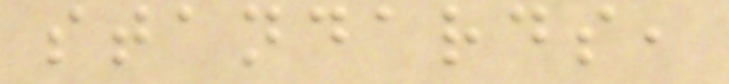standards,
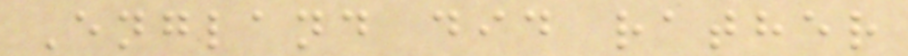England did rather
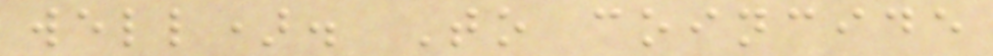well). To coincide
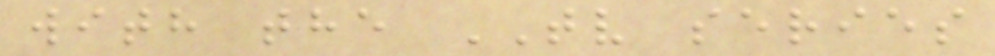with the TV series
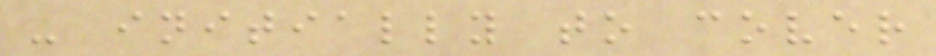- initially to cover
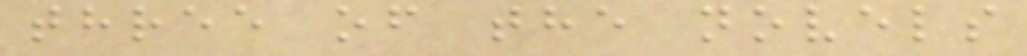three of the novels
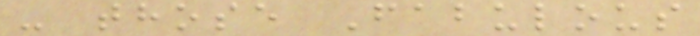- those Fabulous
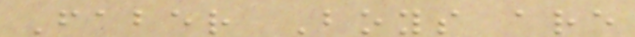Faber Boys are
